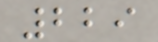229
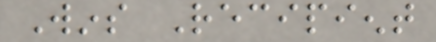Wins Recipient
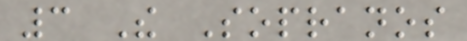3 The Sopranos
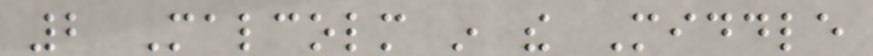2 Malcolm in the Middle
